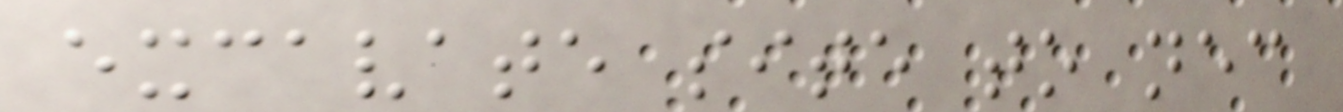excavate site to necessary
